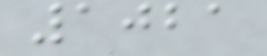1021
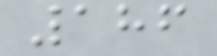186
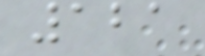121
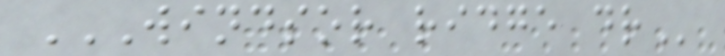WINDSOR RIDGE DR
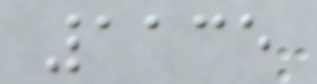1135
